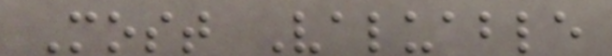Most Valuable
